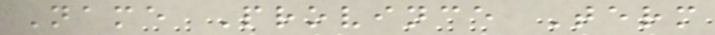Name Province Term
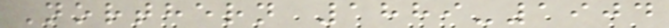Northern 1889-1904
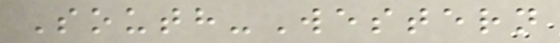South-Western
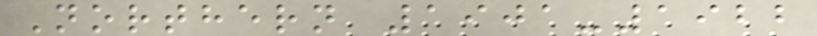Northern 1901-1922
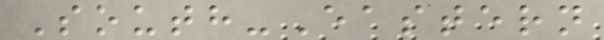South-Eastern
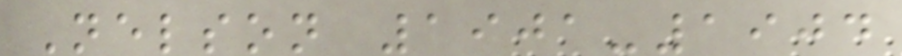Nelson 1901-1904
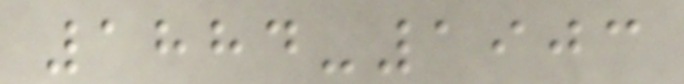1884-1903
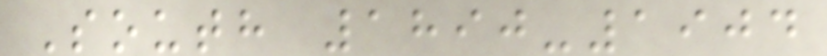South 1890-1904
